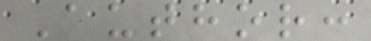Author:
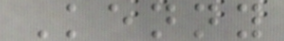Kenny
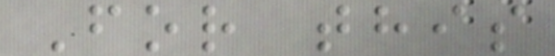For this
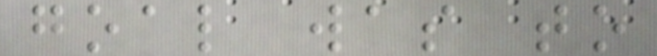goal was to
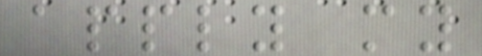apply my
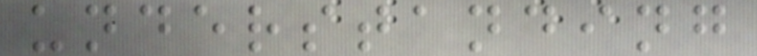understanding
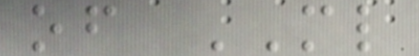of ML
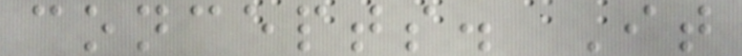concepts. It
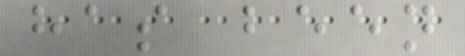has been
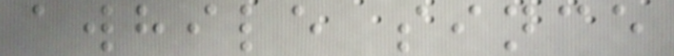awhile since
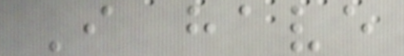I have
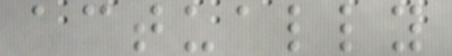actually
